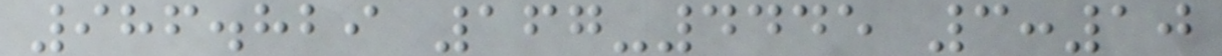986.829 167-4445 3:10
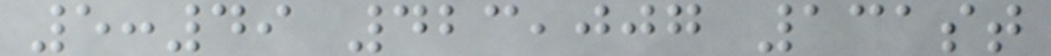5:49 423,007 131st
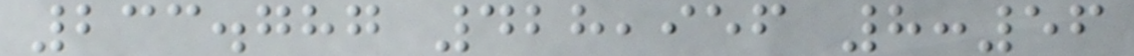233.787 428,956 8:56
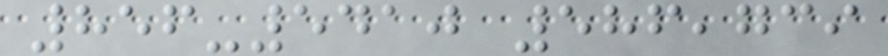856-5410 586,739
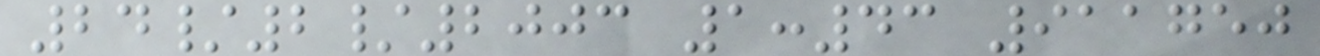24/2/2003 1:43 911750
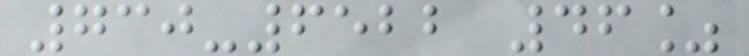730-6522 46%
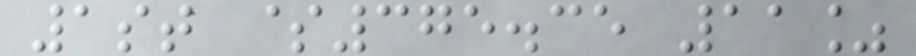1st $375.35 11%
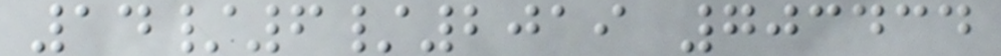14/6/2019 703434
